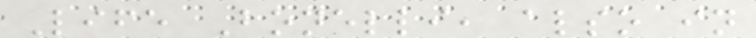Life Bonelli, also in
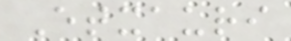Etxauri
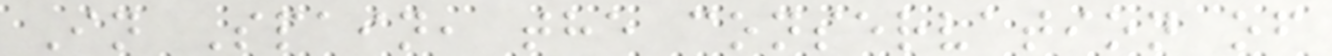In Spain, the conservation of
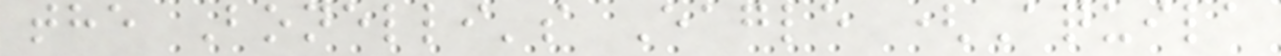the Bonelli's Eagle (Aquila
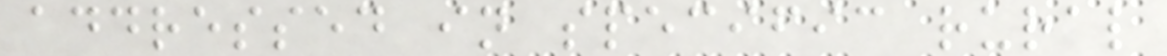addressed in specific rural
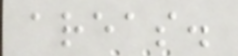areas.
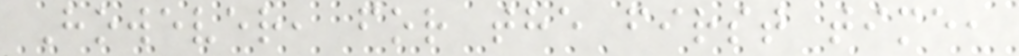However, for the first time,
